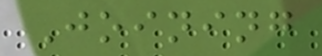Joining
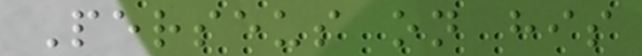Perseus on his
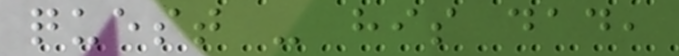quest - his dad,
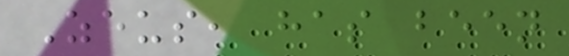Zeus, has been
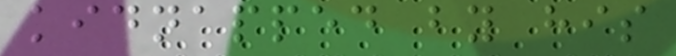kidnapped by his
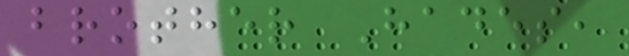brother Hades,
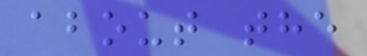about the
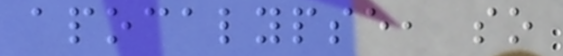apocalypse, so
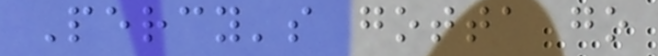Percy's gotta go
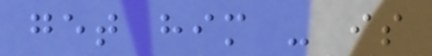get him - is
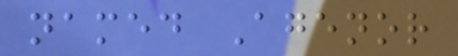named Agenor
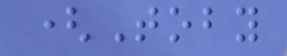(Toby
